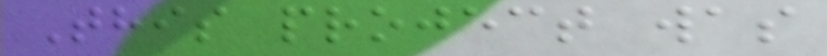This project was
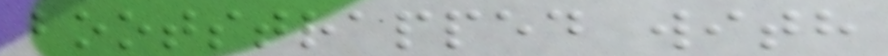bootstrapped with
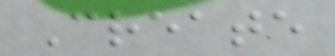Create
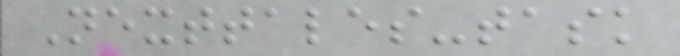Nexttales-task
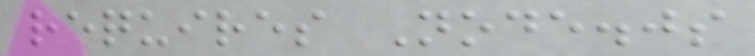requires Node.js
